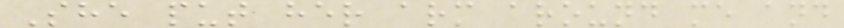She put her arm around me and
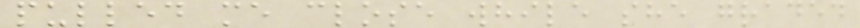pulled me close while she graded
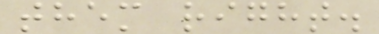them right.
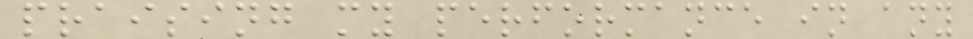praising my performance in any
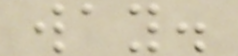way.
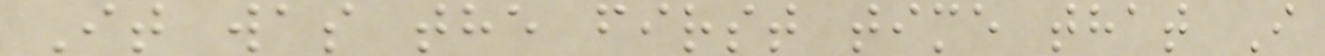It was the first time that I
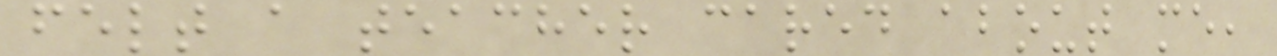felt a teacher cared about me,
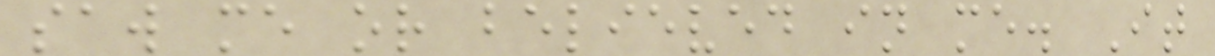saw me or believed in me. It
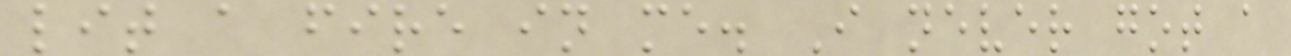lit a fire in me. I never got a
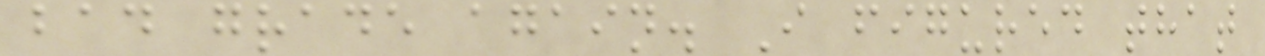bad grade again. I figured that
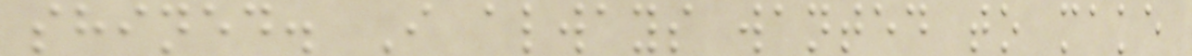shined. I always wanted to make
